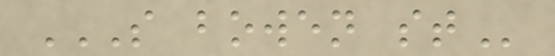S BOWEN ST
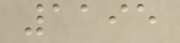1195
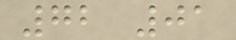72 01
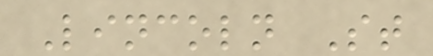Lincoln St
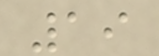19
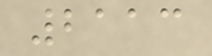2113
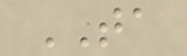TA
